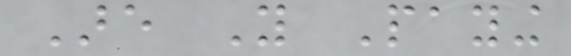Are You Paying
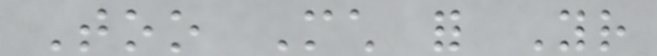Too Much for Your
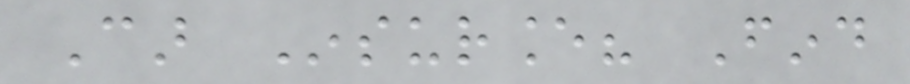Car Insurance? Find
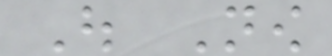Out Now
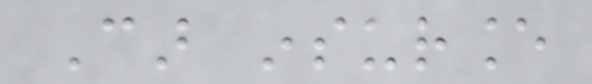Car insurance
